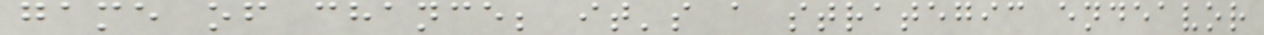game of chance; it's a strategic endeavor
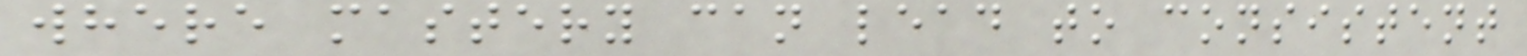where mastery can lead to consistent
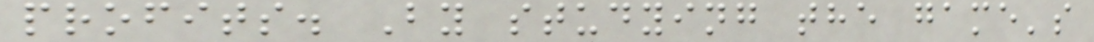profits. By studying the game's
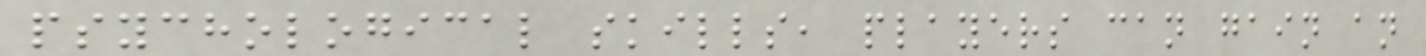psychological skills, players can gain an
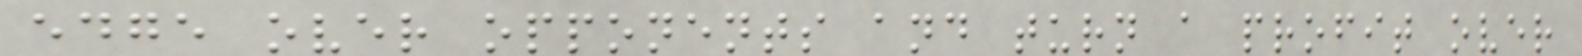edge over opponents and turn a profit over
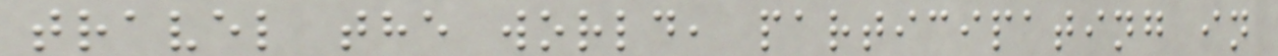travel the world, participating in
